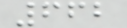662
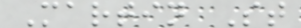Martin St
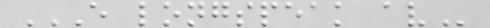E LONGSPEAK AV
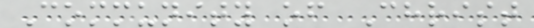Community of Christ
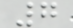7
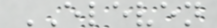ELEVEN
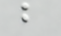b
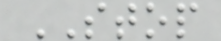STOP
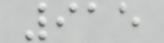915
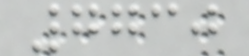7730
